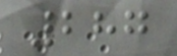287
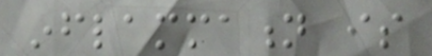inflammation is
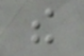the
